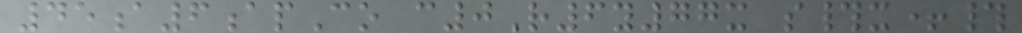45a6apCo c0R6y77x s#x+#
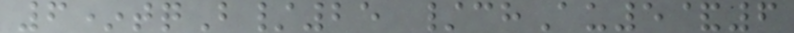6*tqB/25 /chAu5&6
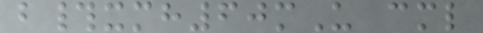b#xmh60mU cml
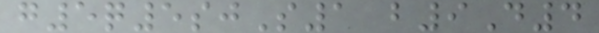g5q5sjS1 b9D4
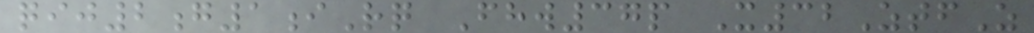qij2g1iRq Fhw37p X32ZtfZ
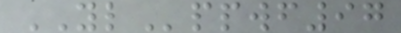YLppwf97
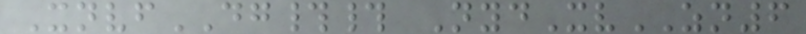XnvfDG## NydXvZN6
